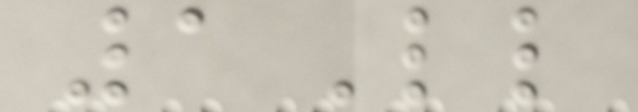1Ll
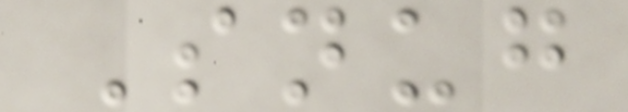Snug
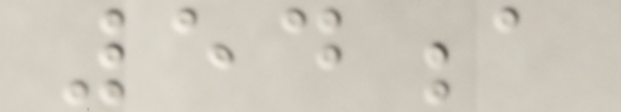54a
